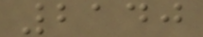2140
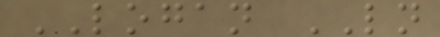LOGAN LN
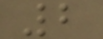2
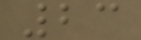23
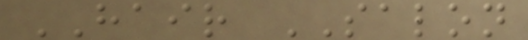HAIR SALON
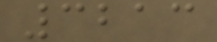3213
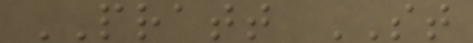PRATT ST
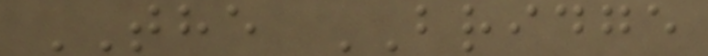THE BRIDGE
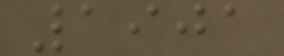1901
